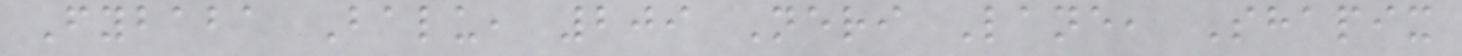Fybaba Balu, 209 Neri Lane, Shapix
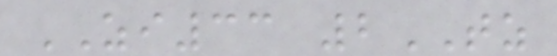ZI33 2TZ
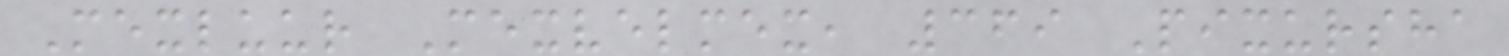Mexluur Mexvelmex, 369 Pixursha
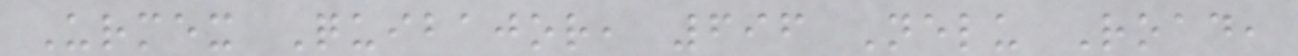Urmex Quibajor, 696 Nelu Road,
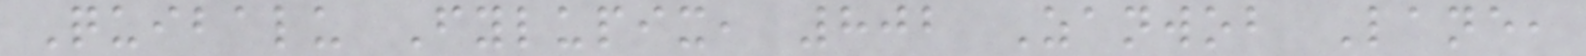Quibalu Fylupix, 802 Zanwob Lane,
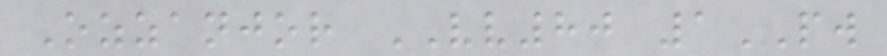Ozzanjor VV80 1PW
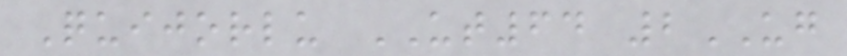Quijorlu UT64 2UG
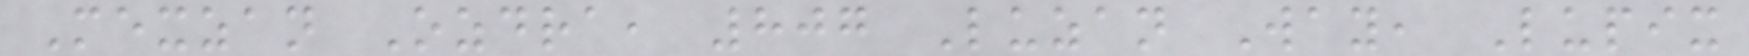Mexzan Ozdra, 807 Luzan Way, Lupix
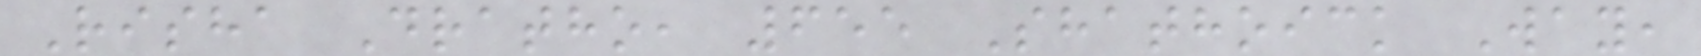Risha Dratho, 655 Shathoick Way,
